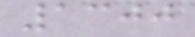1300
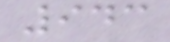943
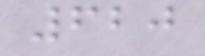620
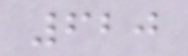620
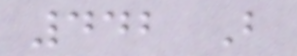442 B
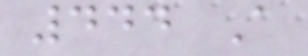444 A
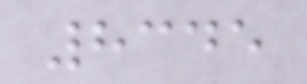8345
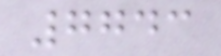7743
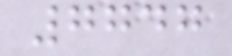7747
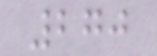270
